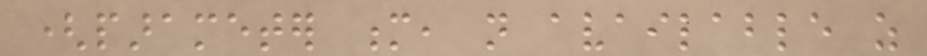(parameter m, not available as
